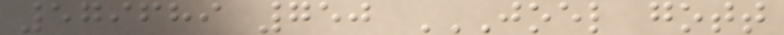579689 750 JOEL GOTT
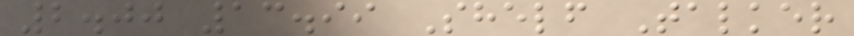2.00 13.99 Shelf Talker
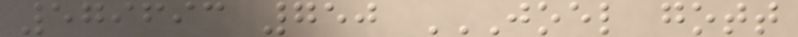579693 750 JOEL GOTT
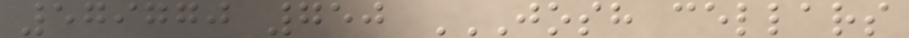579770 750 JOSH CELLARS
